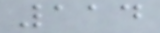114
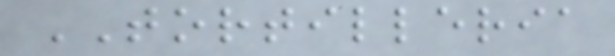TORTILLERIA
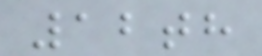12th
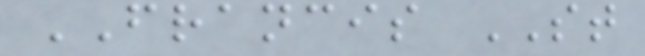FRANCIS ST
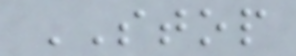STOP
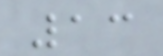13
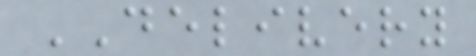DELIVERY
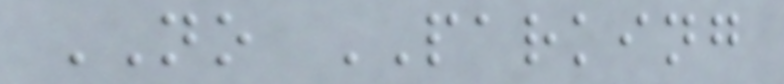NO PARKING
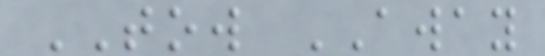TOW AWAY
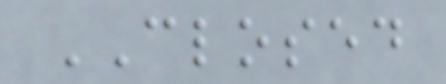CLOSED
